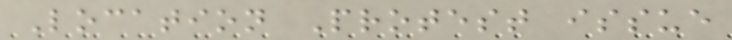Location Protest issue
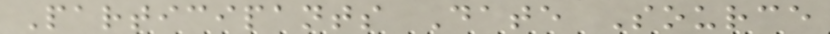Participants Date Source
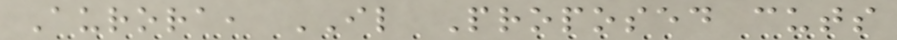Aurora, IL Proposed cuts
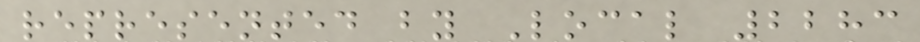represented by Local 2283
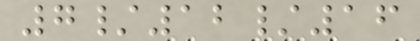7/12/16
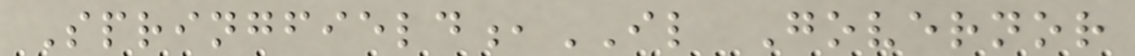Springfield,IL Governor
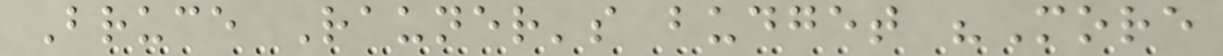Bruce Rauner's budget "More
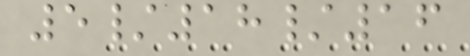5/18/16
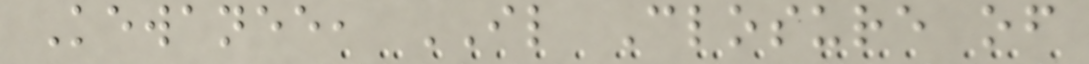Kewanee, IL Closure of
